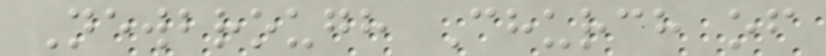Newbrough Church of
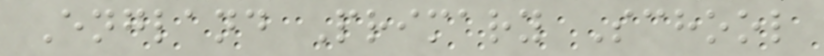England Primary School
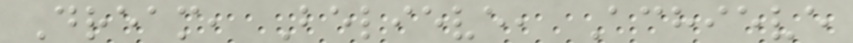Dream, Believe, Achieve
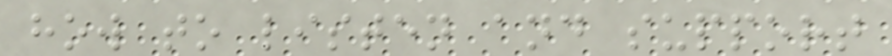how to listen and support
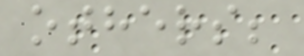others;
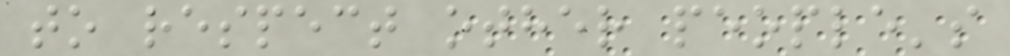to respect other people's
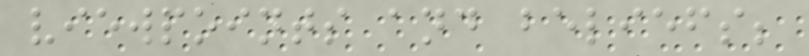viewpoints and beliefs;
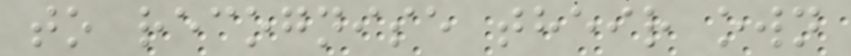to recognise their own
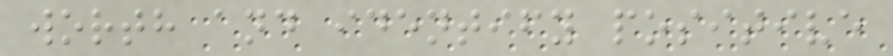worth and identify positive
